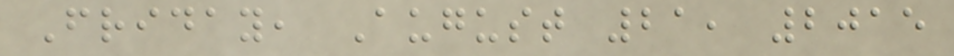Friday, August 21, 2015
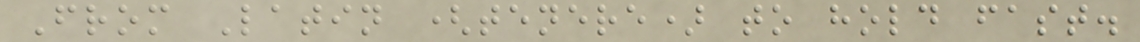From Latin (tenere) to hold fast.
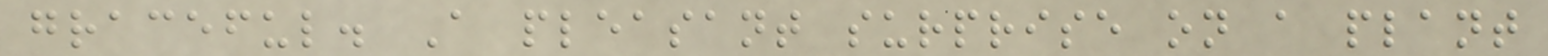graceful. A pleasant surprise on a plant
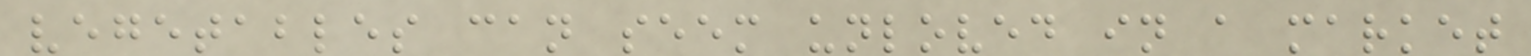vegetables can seem unloved in a market
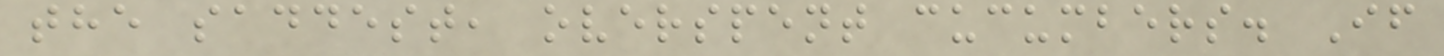the saddest, overspent cucumbers. If
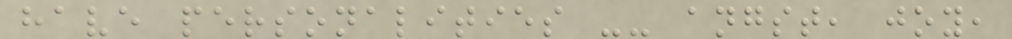have personalities -- angst, joy,
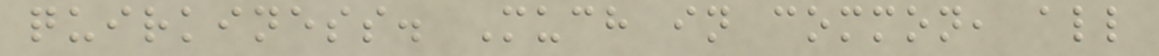quirkiness. Much in common, all
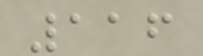116
